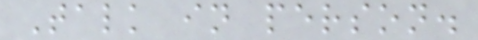Talk in person.
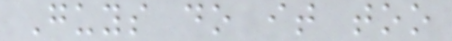Guys do it too
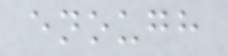enough
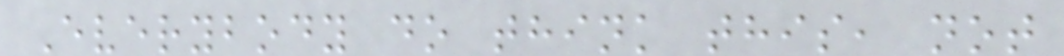Everybody do think this, not
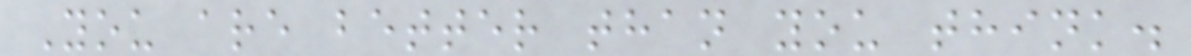You are better than you think.
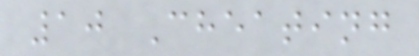10 Cheating
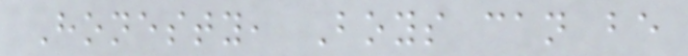Honesty, Boys can be
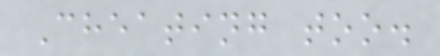Cheating too.
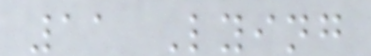11 Lying
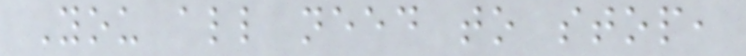You all need to stop,
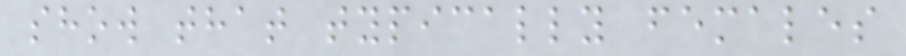show that typically females
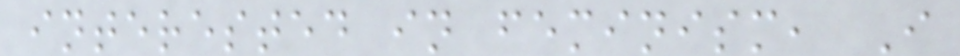interested in feminism, I
